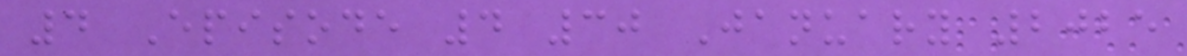4 Episode 4 30 January 2025
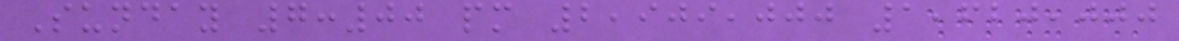Sunday 7:00 pm 2,909,000 1,620,000
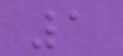1
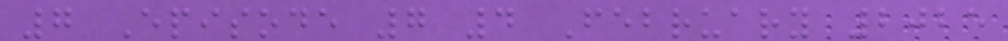7 Episode 7 4 February 2025
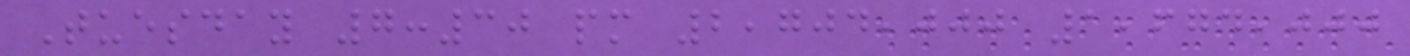Tuesday 7:30 pm 2,704,000 1,674,000
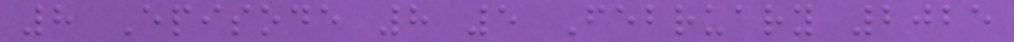8 Episode 8 5 February 2025
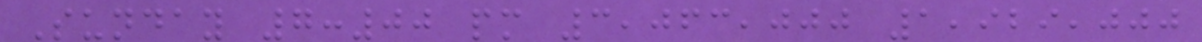Sunday 7:00 pm 3,063,000 1,929,000
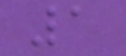1
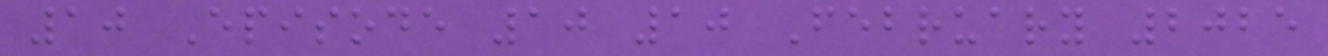10 Episode 10 10 February 2025
